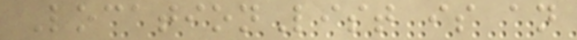LocationList is an
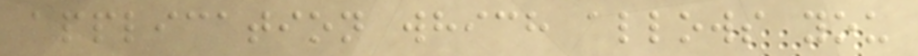application which allows you
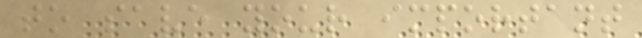to save your important
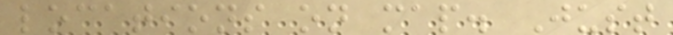locations on map. Just
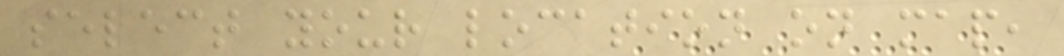select your location on map,
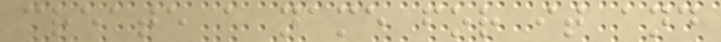create a name for it and
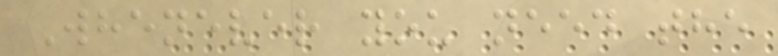Whenever you need the
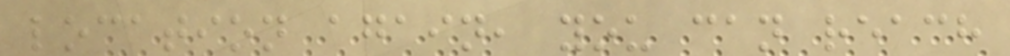location again, you can reach
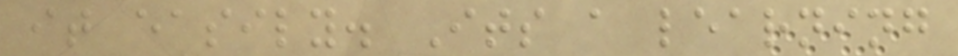it easily. Its a learning
